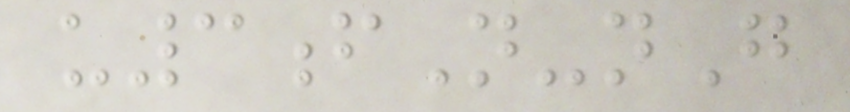u3fN-nG
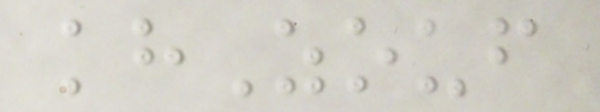khZouf
